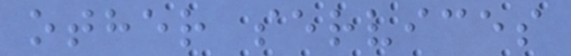other services
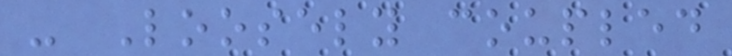- Loosely coupled
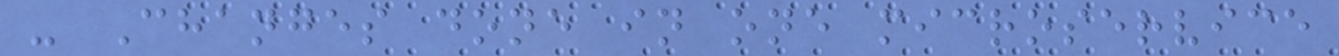- Changes done in one microservice
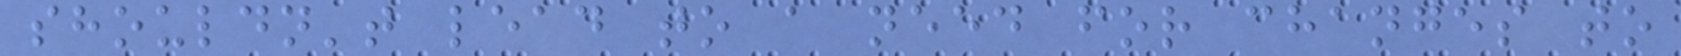shouldn't lead to a need for changes to
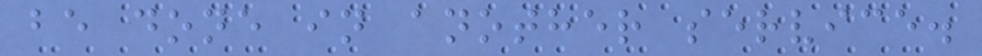be done in another service.
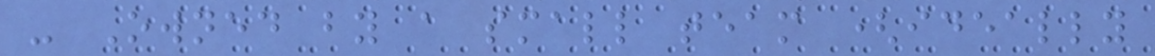- Owned by a small team (ideally
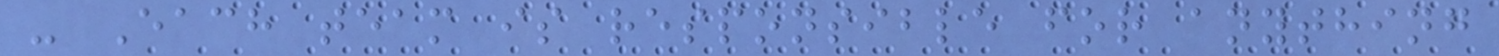- Each team is responsible for anything
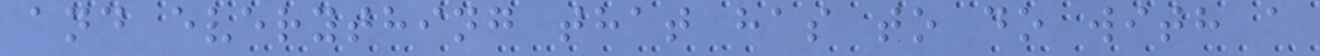and everything that has to do with a
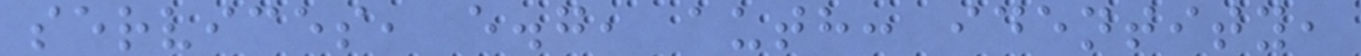services, e.g, auth: identity,
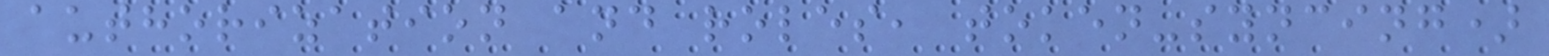authorization and roles, token-syncing)
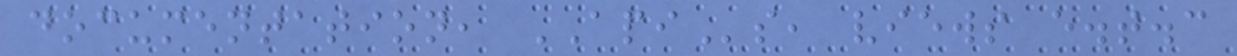documentation, APIs, views e.t.c
